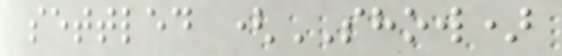settled (SHOW)
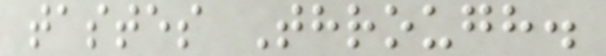tastes Through.
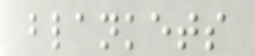blankets
